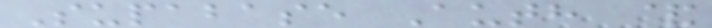Supabase Auth &
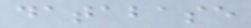database
